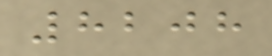8208
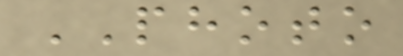PHOTO
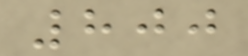800
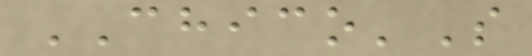CHICO'S
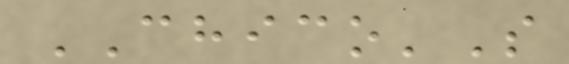CHICO'S
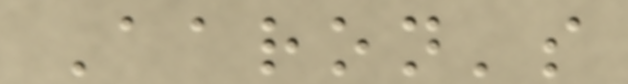Aaron's
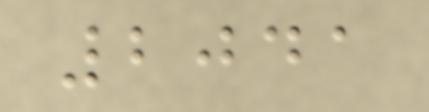2041
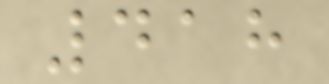418
